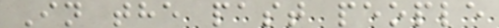In the past people
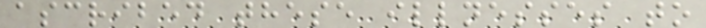ascribed these illnesses to
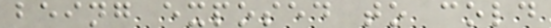being exposed to cold
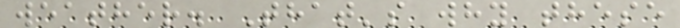weather. That's why these
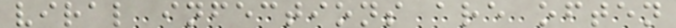viral infections are often
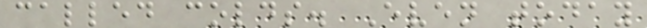called colds. Even today
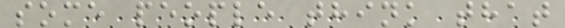some people think that
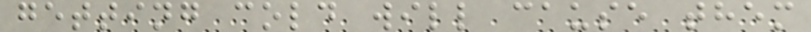getting cold will cause them
